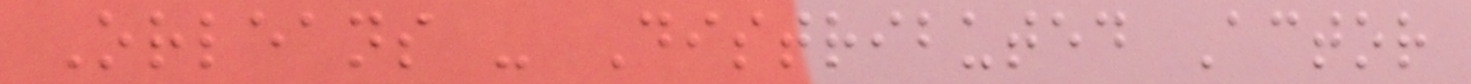Orleans - Distributed Actor
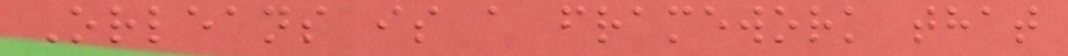Orleans is a framework that
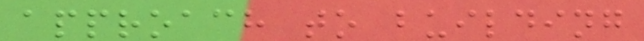approach to building
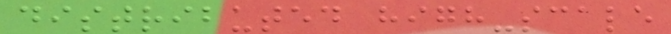distributed high-scale
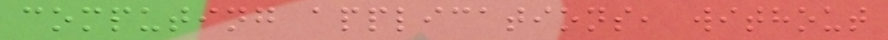computing applications, without
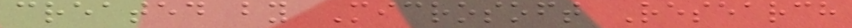created by Microsoft Research
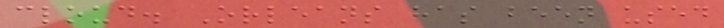cloud. Orleans has been used
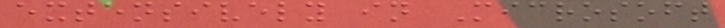extensively in Microsoft
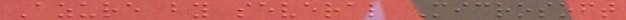Azure by several Microsoft
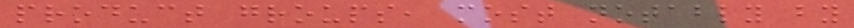product groups, most notably by
